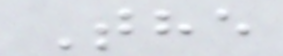The
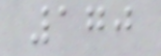170
